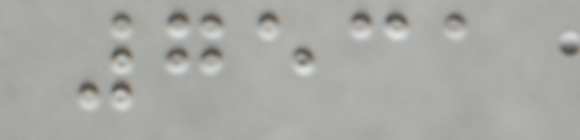7531
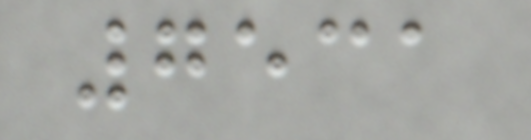7531
